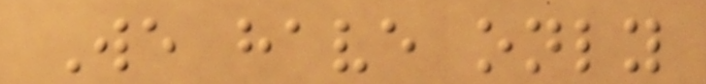We have only
